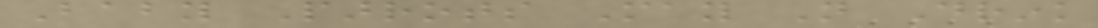Baby Parrots May Not Drink
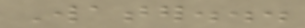Water...
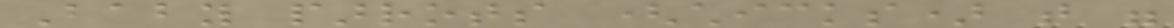Baby parrots (chicks) that were
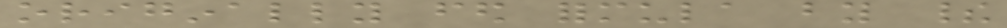originally fed formula by their
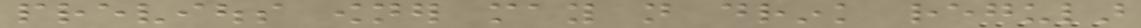previous owner may not drink regular
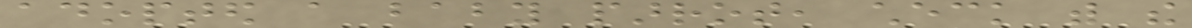adopted a baby parrot, check with the
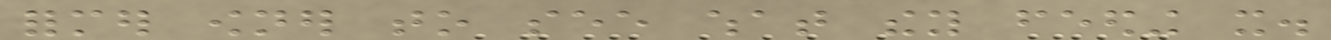former owner to see what they feeding it.
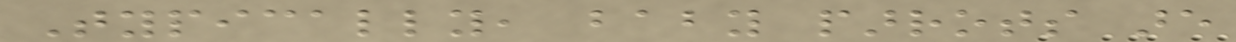Typically, baby parrots are
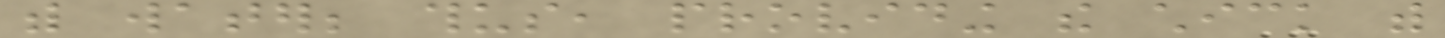with water; thus, providing the chick with
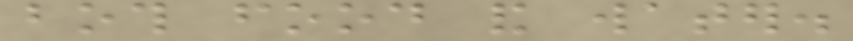both food and water.
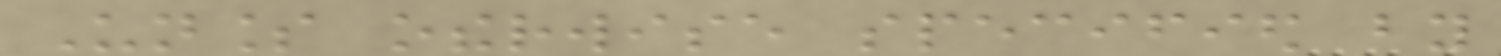Unless otherwise specified by
